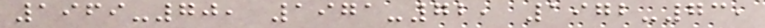1969-70, 1971-72, 1972-73,
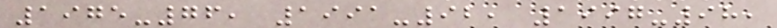1975-76, 1991-92, 1997-98,
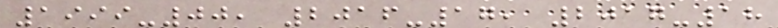1999-00, 2016-17, 2017-18
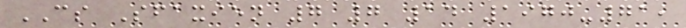CS Sfaxien 7 7 14 1970-71,
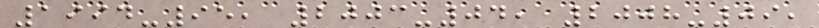1994-95, 2003-04, 2008-09,
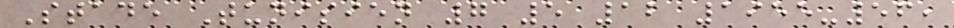Stade Tunisien 7 5 12 1955-56,
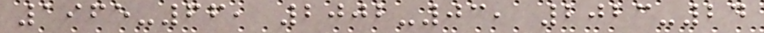1965-66, 2002-03, 2023-24
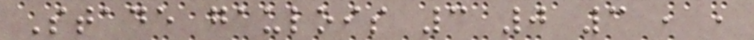Stade gaulois 3 0 3 , ,
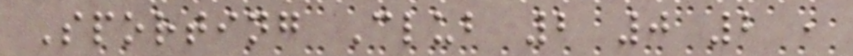Sporting Club 2 0 2 ,
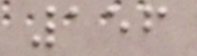156
